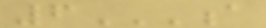6A
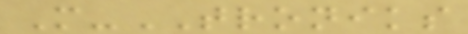M-TRONIKS
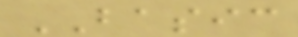BASIC
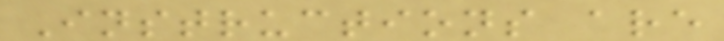Instructions are
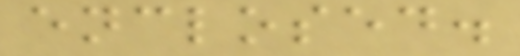enclosed.
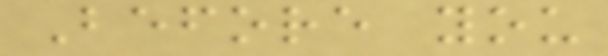Before you
